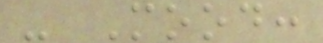- Mood:
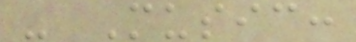- Music:
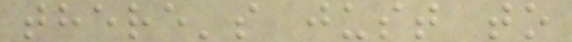there's just to
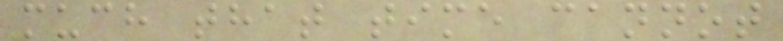much that time cannot
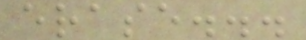erase...
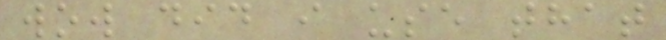wow did i use that
